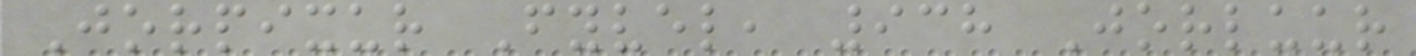Jorpixur Fyvel, 938 Jorluur
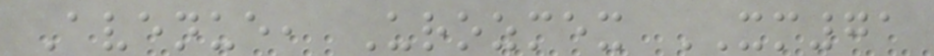Avenue, Urozmex XM71
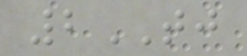2TJ
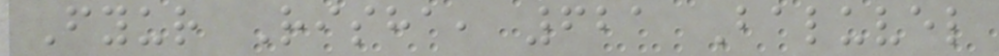Fyur Risha, 621 Baluvel
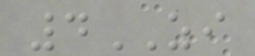4ZI
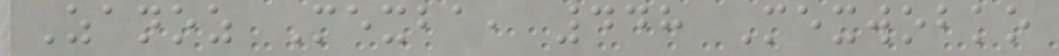Zanoz Mexba, 448 Mexwobko
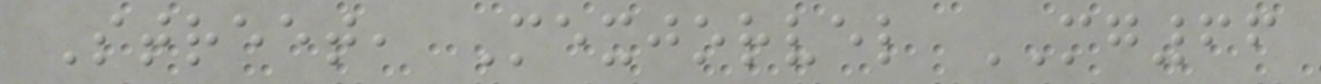Street, Mexjorvel MG66
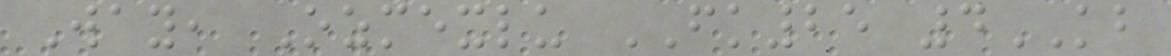Way, Ozmexlu FK25 4KB
